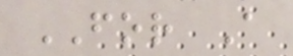FOR A
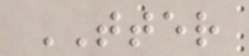TTER
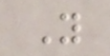Y
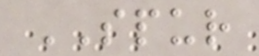SPUR
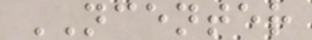NCENTER
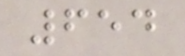654
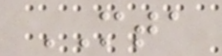MTA
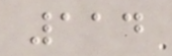114
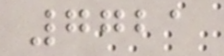7721
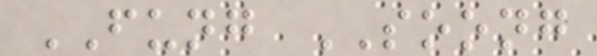FUNG SOONG
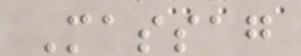Massag
